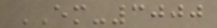EM-3000
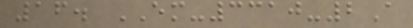16. EM-3310-2A
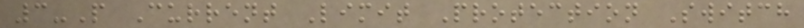3-P Current Limit Protection Switch
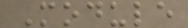Module
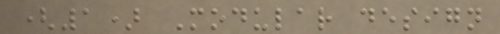(1) Modular design
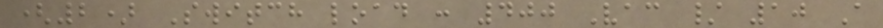(2) Switch load : 400 Vac / 10 A
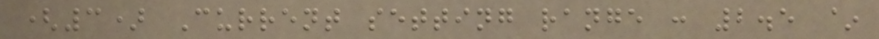(3) Current setting range : 2.5 ~
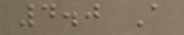4.0 A
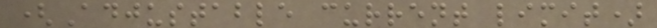(Adjustable current limit)
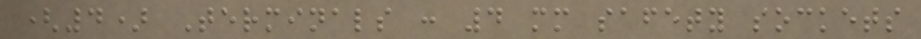(4) Terminals : 4 mm safety sockets
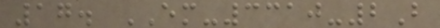17. EM-3310-2B
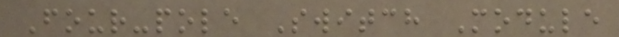Four-pole Switch Module
